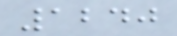1240
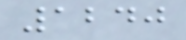1240
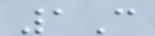1C
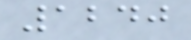1240
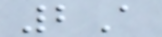2A
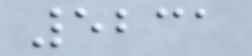5231
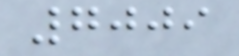7009
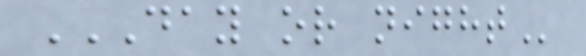DAY OR NIGHT
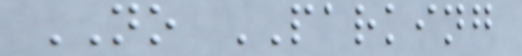NO PARKING
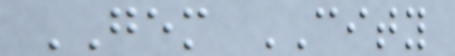GEM CITY
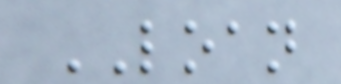LOAN
